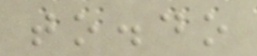to.do
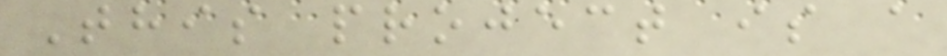This project is a
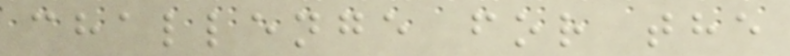challenge for the
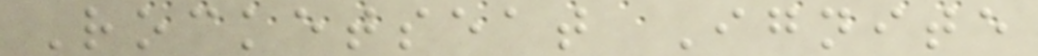Rocketseat Ignite
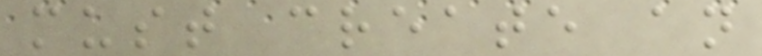must create an
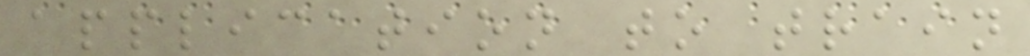application to train
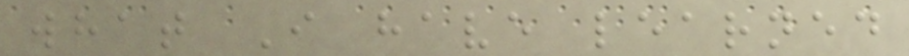what I have learned
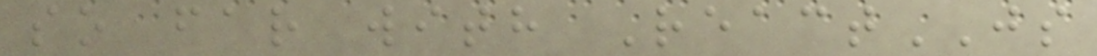so far with ReactJS
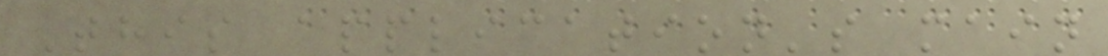This application's main
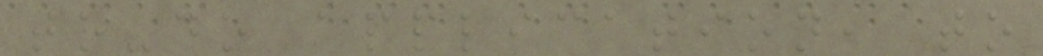to-do application, to
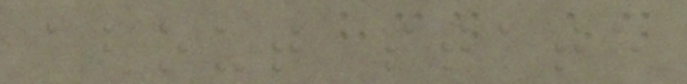about state
